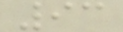93
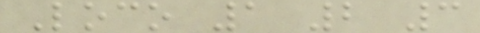Loco 1 2 3
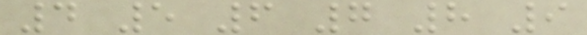4 5 6 7 8 9
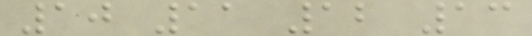10 11 12 13
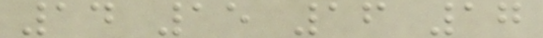14 15 16 17
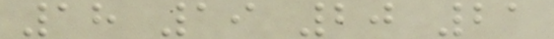18 19 20 21
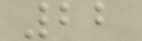22
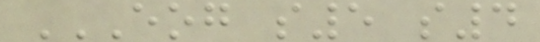EOG S5 S4
